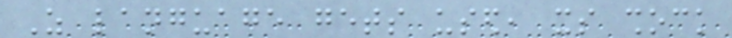As language gets used, its shock
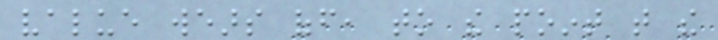value wears off, to the point that the
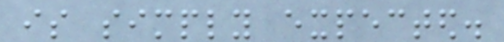is simply expected.
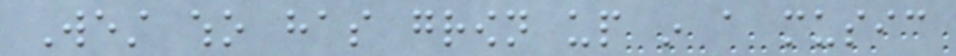West who has grown up in a music
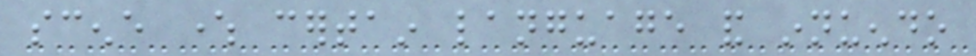scene where certain language and innuendo
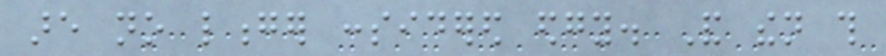are no longer considered edgy. And then this
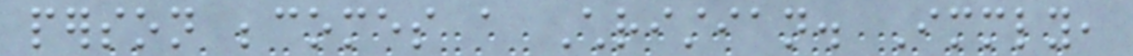person becomes a Christian. Immediately,
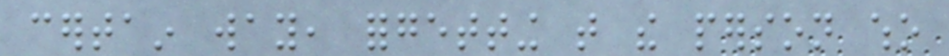certain way, forgetting that the person who
